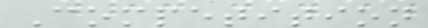Competition
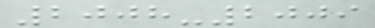2008-2009
